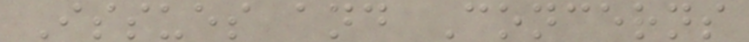Issues and Concerns
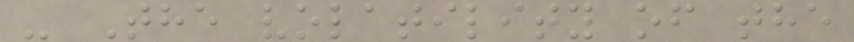- The volatility of the
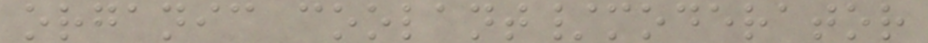organic coolant/moderator
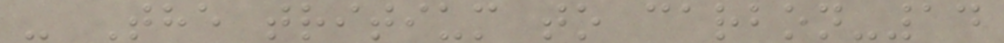- The tritium to carbon-14
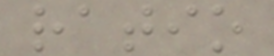ratio
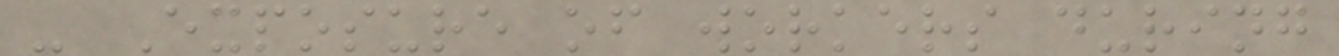- Exposure of workers during
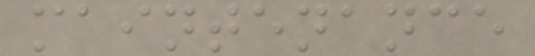maintenance
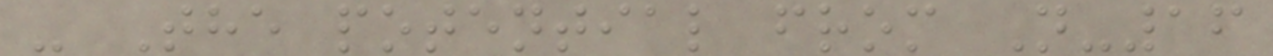- The potential from N-16
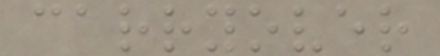carryover
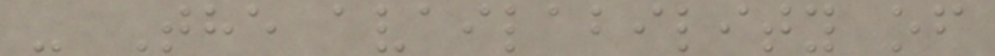- The availability of
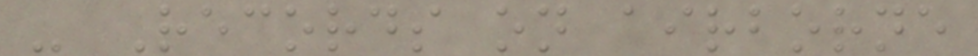- Records on airborne
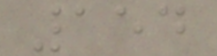154
